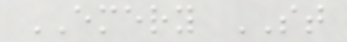EMERY ST
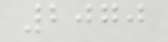2070
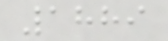1889
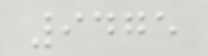9475
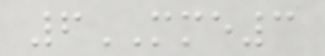6MME3
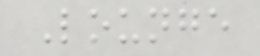Lounge
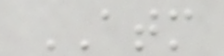ATM
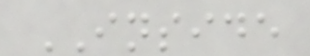INSIDE
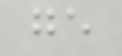ge
